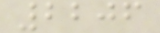2206
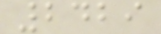2429
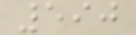590
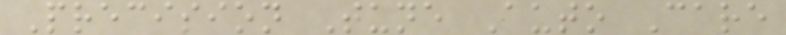Precision Tune Auto Care
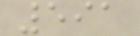591
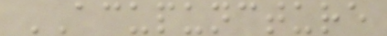ACUPUNCTURE
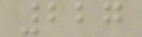227
